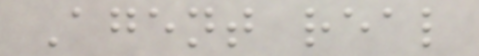Agent real
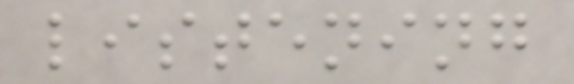listening
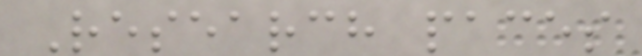Research paces
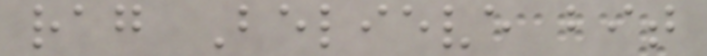rag Believe bit
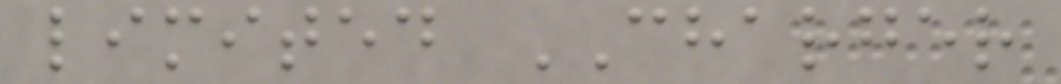limited CHARGER
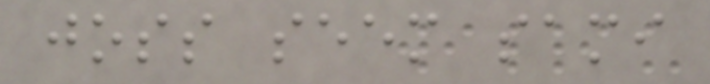joss seem sami
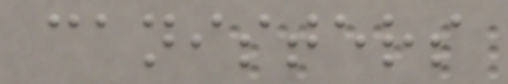canisters
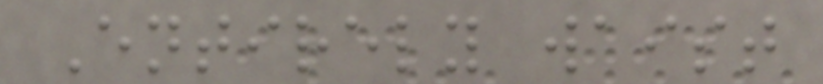Entirely waist
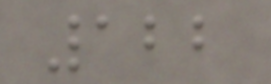122
